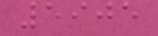5905
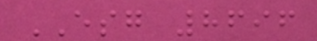ESG 8696
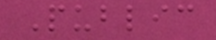Public
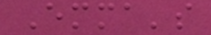Emma's
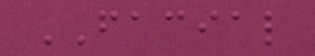FACIAL
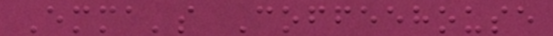Emma's Coffeehouse
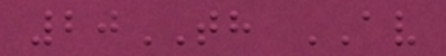20TH AV
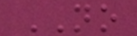NO
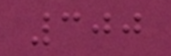300
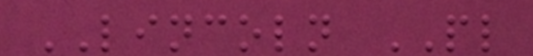LINCOLN PL
